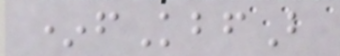*fKbfB
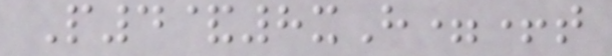P4&8xH=+t
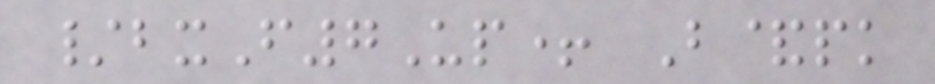/bxF7Up+ B&pk
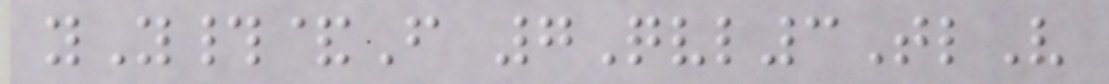yY#&F 7Qvl3TlV
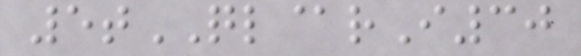5tQL@rI30
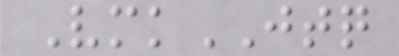VmkJTQ
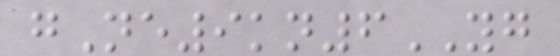gNe9kn6YG
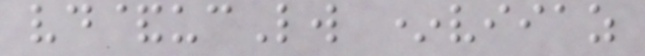vd&ucLw *viiaz
